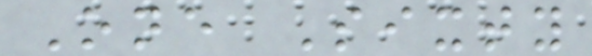One Sixty
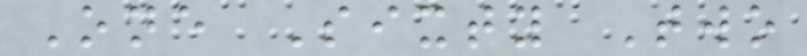One Sixty Two
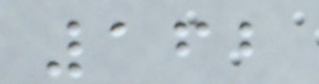162
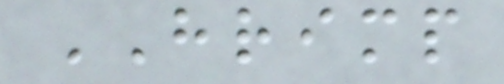HRIMP
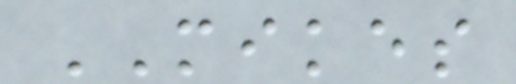MIKES
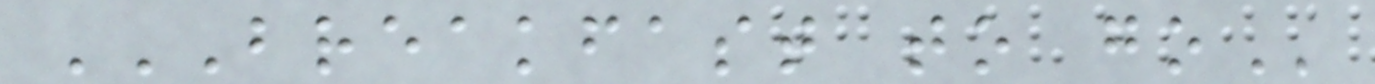BREAKFAST TO GO
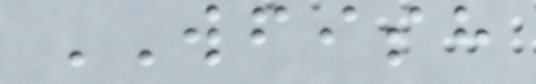WFISH
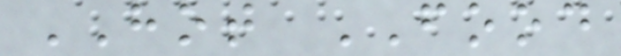HOT FOOD
